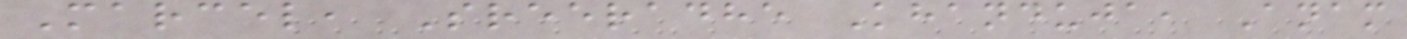Marcel, Sreeradhe Khanduja, Anam
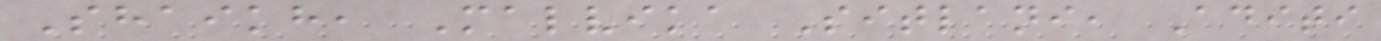Shaikh, Malvika Sitlani, Aditi
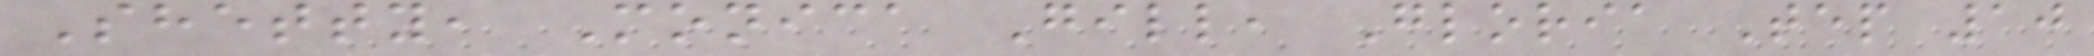Shetty, Monica Gill, Gloria Tep 10
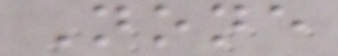None
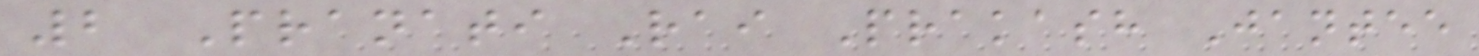2 Pranati Rai Prakash Jantee
